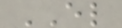EL
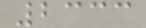2333
